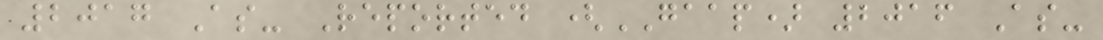2017 As- Reported (GAAP) 2016 As-
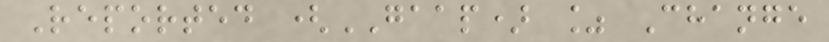Reported (GAAP) % Change
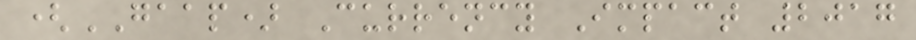(GAAP) Currency Impact 2017
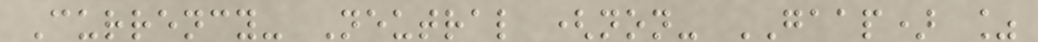Currency- Neutral (non- GAAP) %
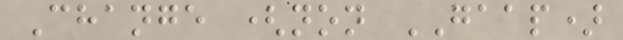Change (non GAAP)
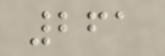261
